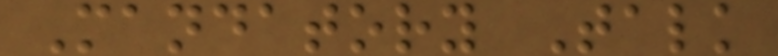Mandatory Talk
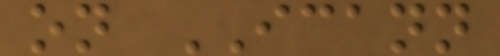on ICANN
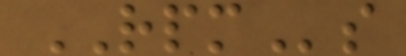RPMs
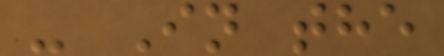- In the
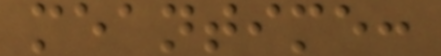meantime:
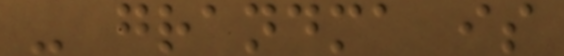- grandma is
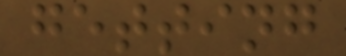getting
